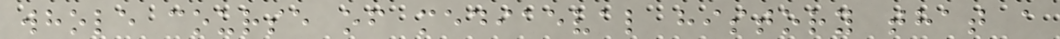whole course of mediaeval history that a
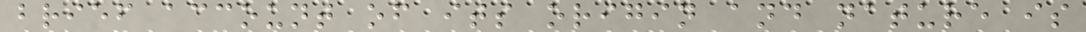brief account of its origin and nature is
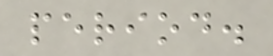period.
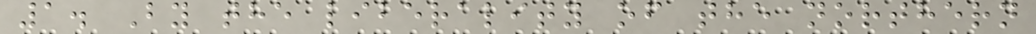1. By the liberality of the northern
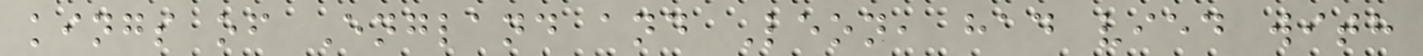kings of England and Leon, had vied with
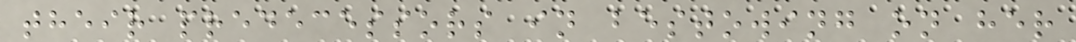their predecessors in bestowing on her
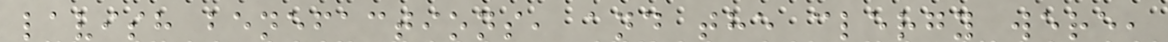lavish benefactions, and the clergy were,
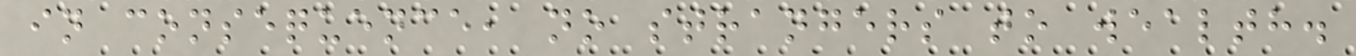in consequence, no strangers to wealth.
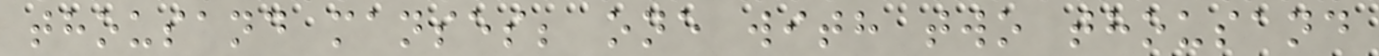thousand manses; one with two thousand
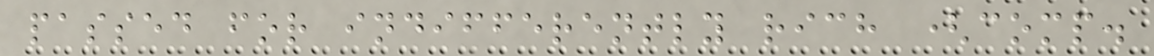passed for indifferently rich (comp.
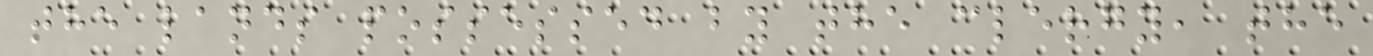the lands possessed by the clergy, the
